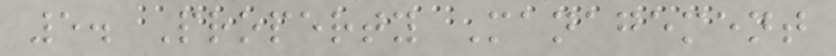5. Property Management
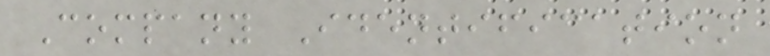Company Identification
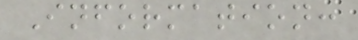Information:
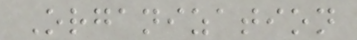Organization
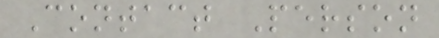Contact Person
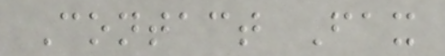Contact Fax
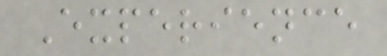Experience
